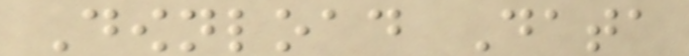Download Data
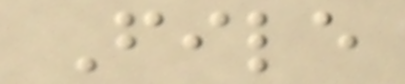File
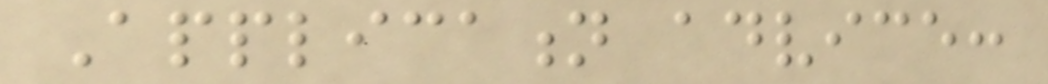Application advice:
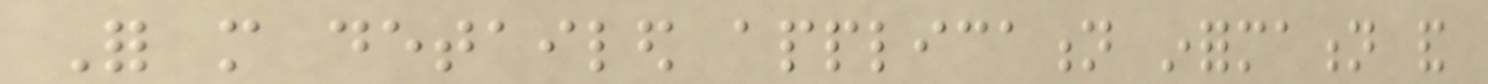For more detailed application information and
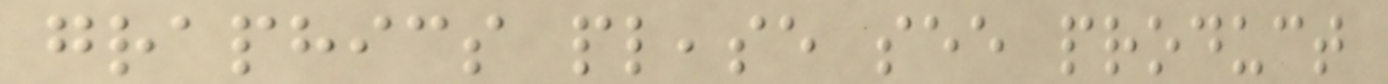graphics please see product
